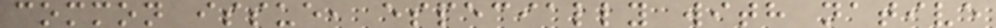common issue, especially with native
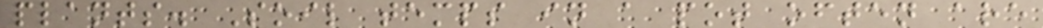plants. Soil temps in a pot often are
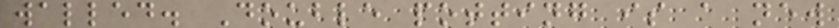walled. Double potting is a new
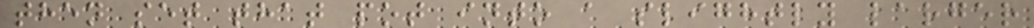then set that pot into a slightly larger
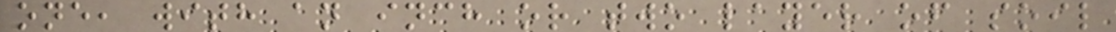one, with an inch or two layer of soil
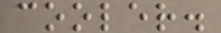cooler.
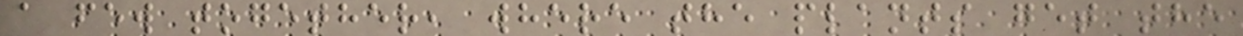a few together, where the plants get the
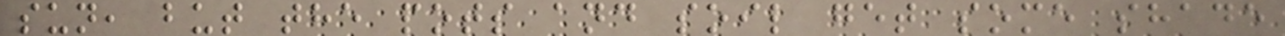sun, but the pots and soil get some shade
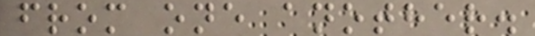from one another.
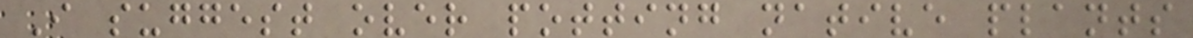I suggest over potting native plants
